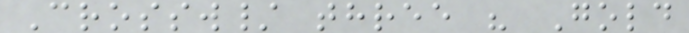Crossw/ three " Gold
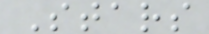Stars
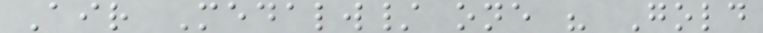Air Medalw/ one " Gold
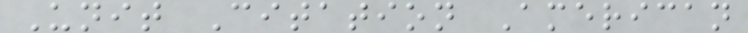Unit Citation American
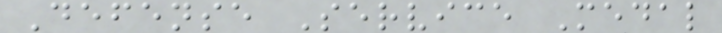Defense Service Medal
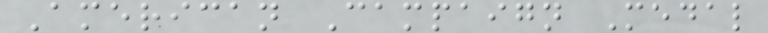American Campaign Medal
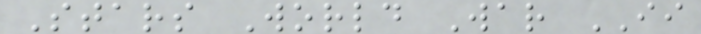Stars World War II
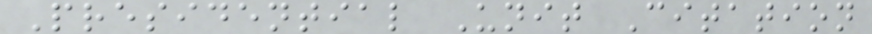Presidential Unit Citation
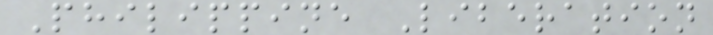Philippine Liberation
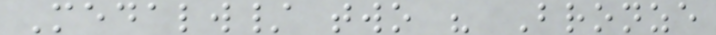Medalw/ two " Bronze
